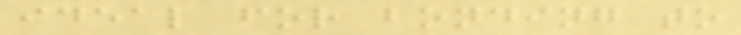ideal for bonding to
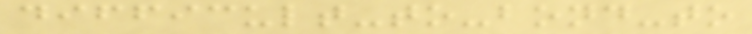difficult-to-bond-to
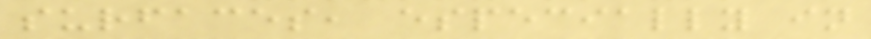surfaces, especially in
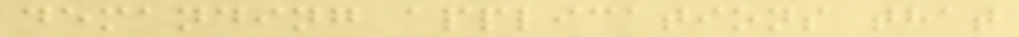demanding applications that
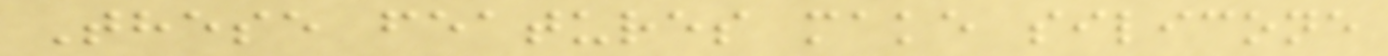These features make silicone
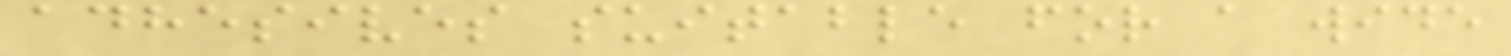adhesives suitable for a wide
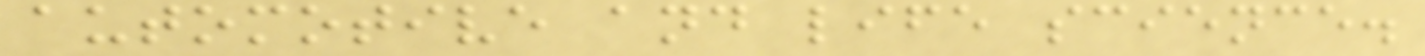automotive and life science.
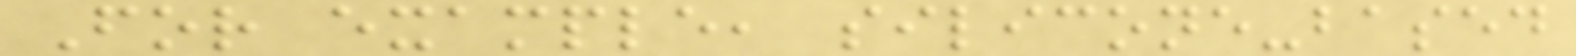For example, silicone-based
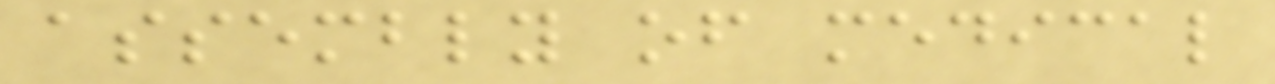assembly of medical
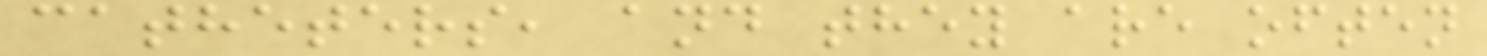catheters, and they are often
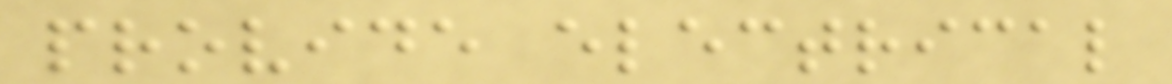provide electrical
